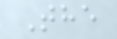The
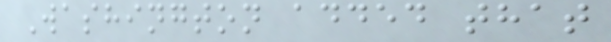Washington added that
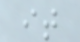it
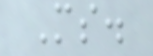Ms.
